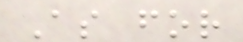As for
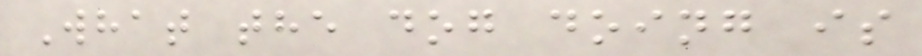What the dog doing is
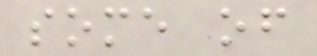some of
